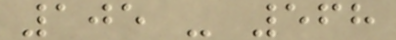105 - 568
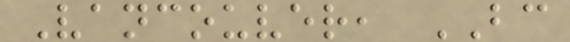Vancouver, BC
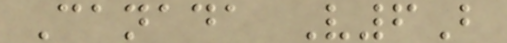Canada V6B
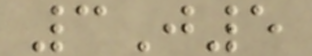3J5
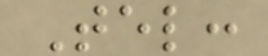Tel:
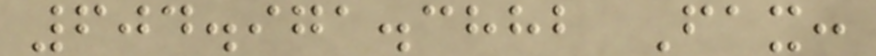604.971.3882 Fax:
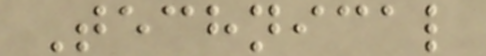Technical
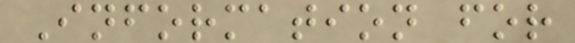Information for
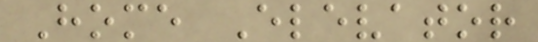Home Elevator
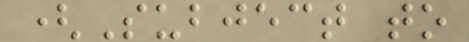(Subject to
